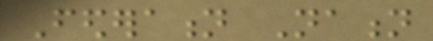Federation Nation
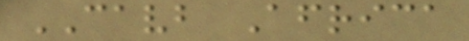CAVB Africa
